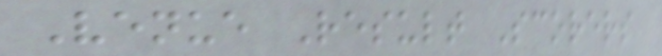Venue Result Scorers
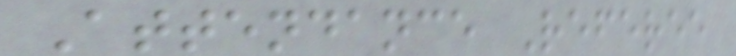Attendance Referee
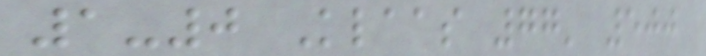1-0 Klaas 77' 500
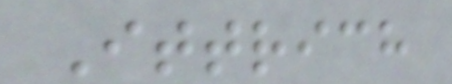Ittrich
